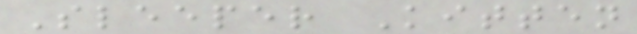Sleeper Kitten
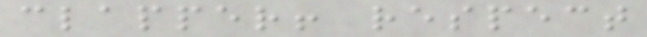clapper! respect
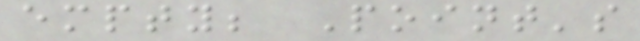empty; Point's
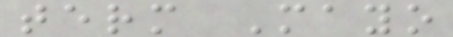term Mayo
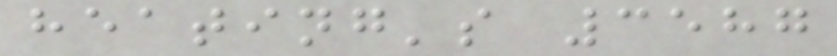heating's 3587
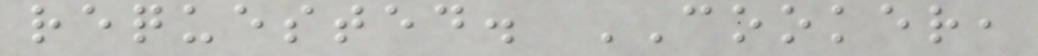requested. COOKER,
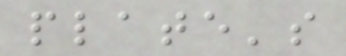plate's
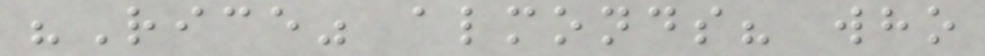"Rice" almonds? who
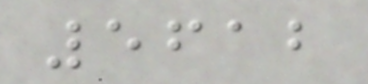5612
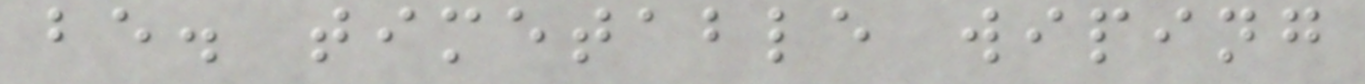be. timetable wiping
